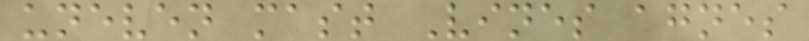uneven mast Vines agnes
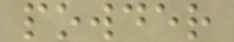powder
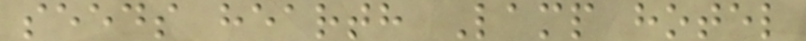seeds hearth Lamp hotel
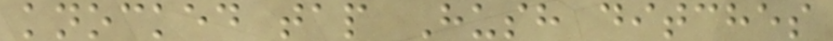knocked tap Hush ditches
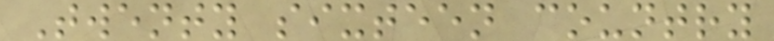Twenty sixteen country
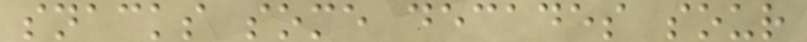snacks some decades sour
